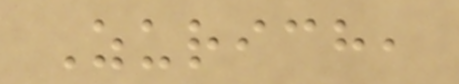Zurich,
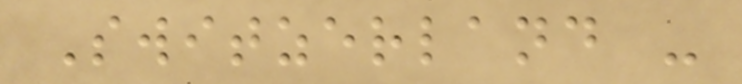Switzerland -
